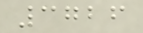3726
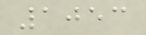1053
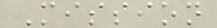Mission
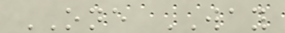ONE WAY
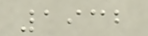1932
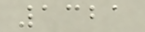1321
